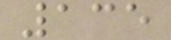135
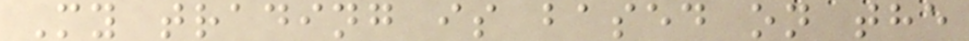My trading is based on the
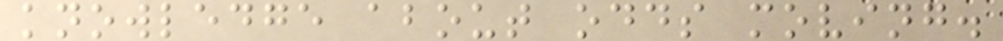knowledge about odds moving.
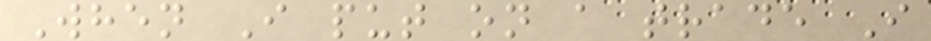When I put on a trade I
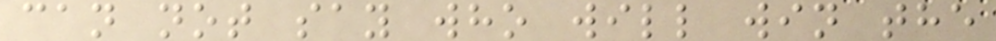can not say who will win the
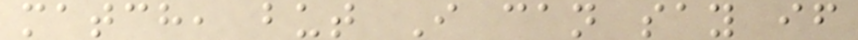match, but I can say if
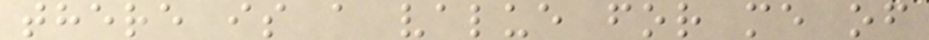there is a value for me of
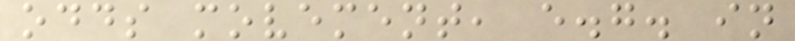odds movement, e.g. in
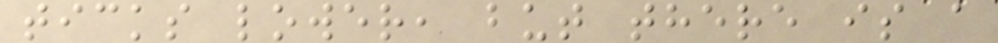ticks lower, but there is a
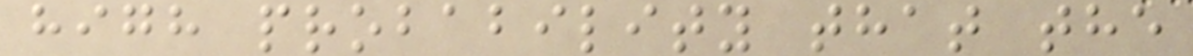high probability that the
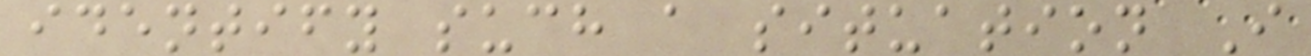identify such a situation I
